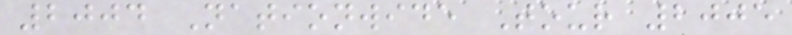2004 Nationwide Tour 2005
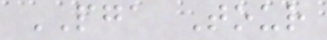PGA Tour
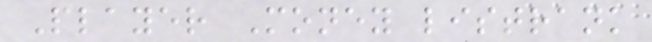Player Money listrank
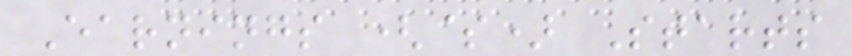Earnings ($) Starts
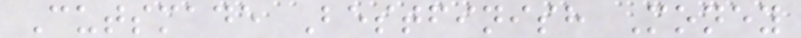Cutsmade Bestfinish Money
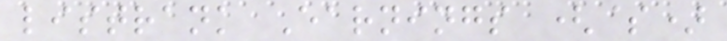listrank Earnings ($)
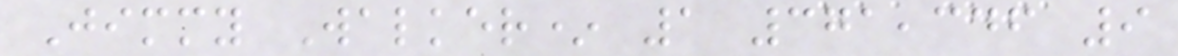Jimmy Walker* 1 371,346 9
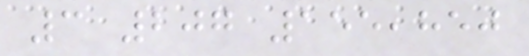3 207 155,850
